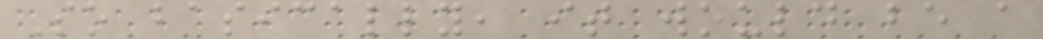So basically, it would be a
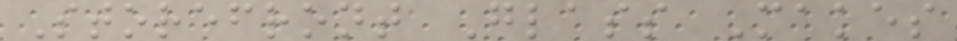Storefront Glass Makes
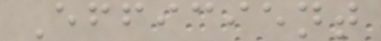Efficient
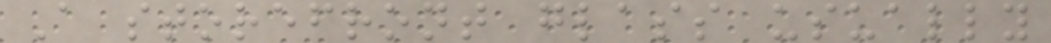A storefront glass usually
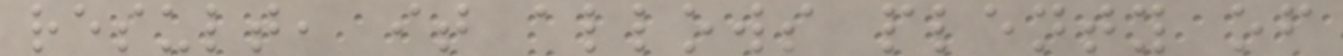result, it allows plenty of
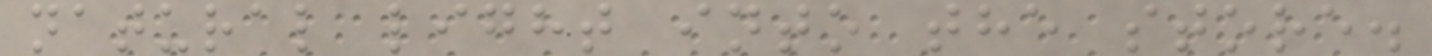natural light into the store.
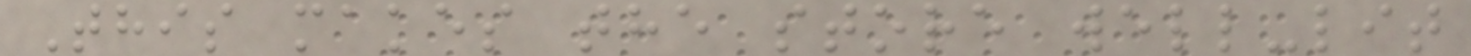This makes the store well-lit
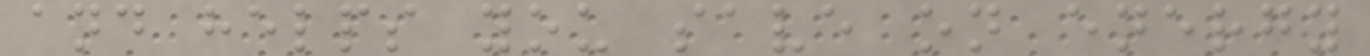and helps you save on energy
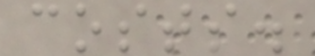costs.
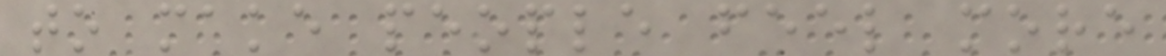to make people feel more
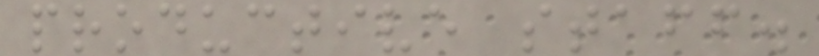productive staff.
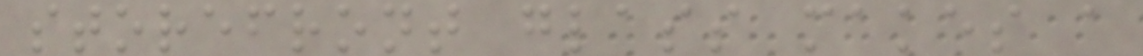storefront glass makes a
